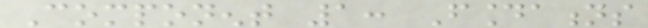Component 1: Foundations
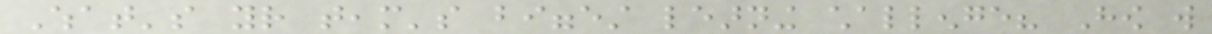What's your team's biggest learning challenge? How will
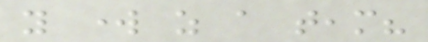you work as a team?
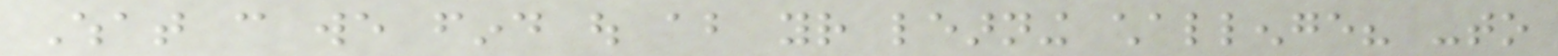What can we find out about your learning challenge? -to
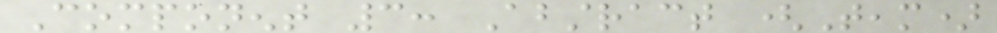Component 3: Abstract (Team)
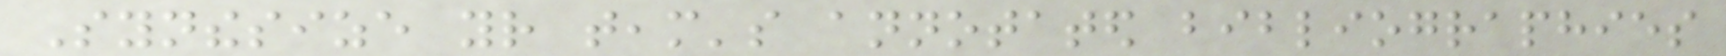Synthesize your team's annotated bibliographies
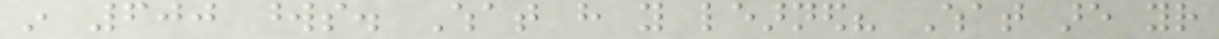in 600 words. What have you learned? What are your
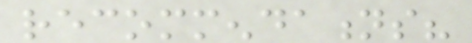recommendations?
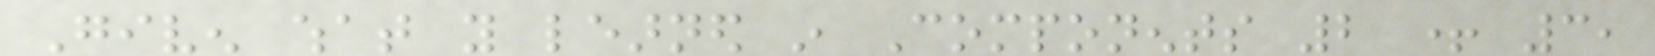Given what you learned in Components 2 + 3,
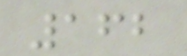162
